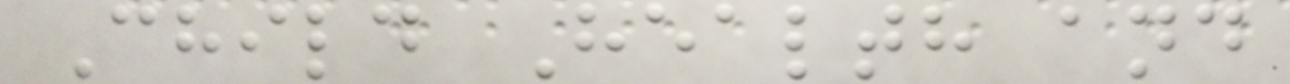Child Health and
